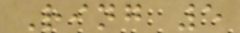Ring 5
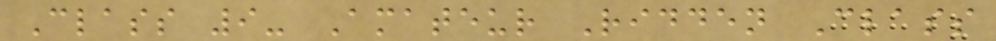Class 9- Amateur Ridden Class
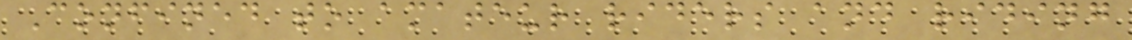Confined to amateur riders and riding
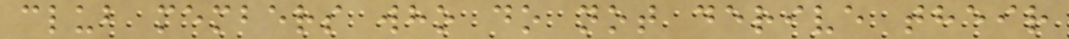club members who do not derive their
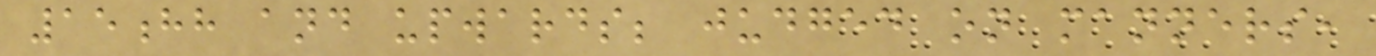15hh and upwards; judged on manners,
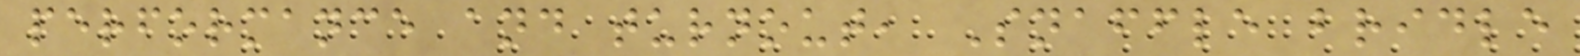performance and turnout, Snaffle bridle
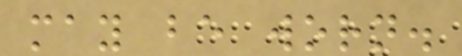may be worn.
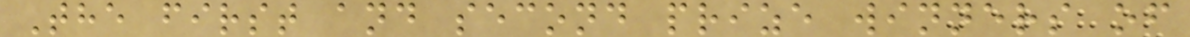The first and second prize winners of
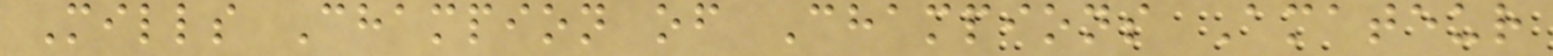Mills Champion of Champions Amateur
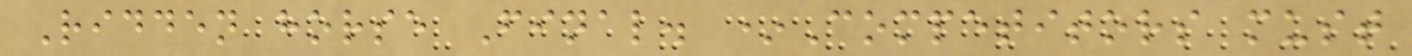Ridden horse Final. *Competitors must
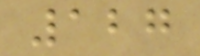127
